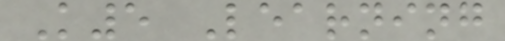K5 Learning
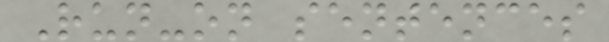Run-on sentences
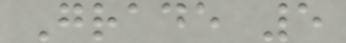Grade 5
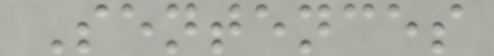Sentences
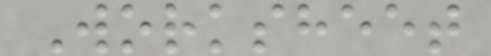Worksheet
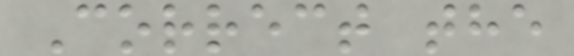Correct the
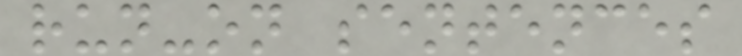run-on sentences
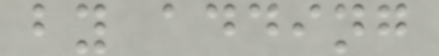by adding
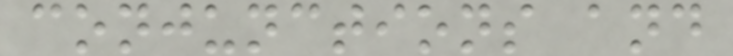conjunctions and
